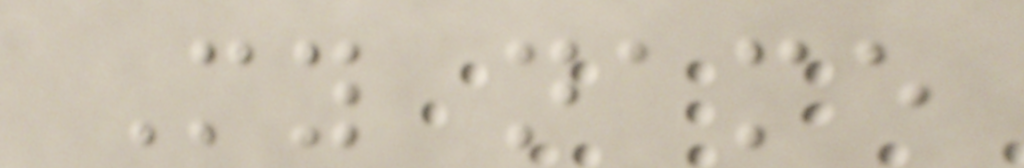My name
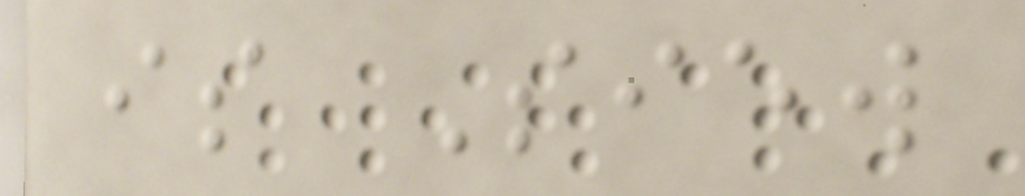is Siew
